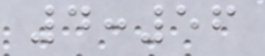4:56
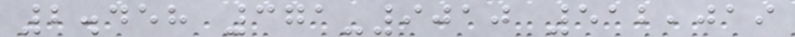2.458 371-9010 512,019
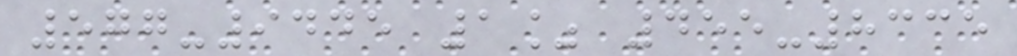577-9445 1% 455-8335
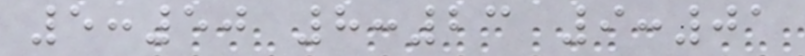5:50 8:23 9:01
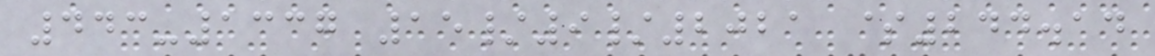443-1337 15/9/2021 $244.14
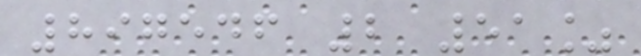897546 2 51%
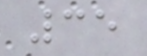35
